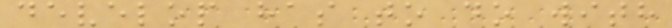develop has to do with
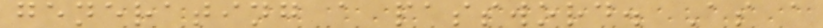generating a password. As a
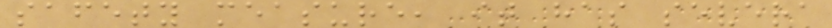safety measure, it has severa
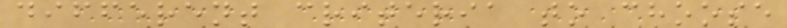different criteria to choose
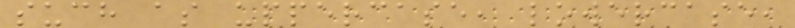such as uppercase, lowercase,
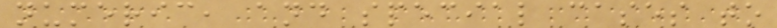numeric, and special cases to
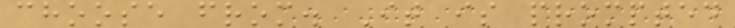choose from. It is prompted
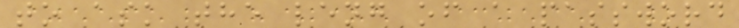to ask the leng of a password
